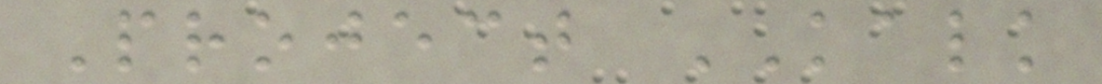Project KALK
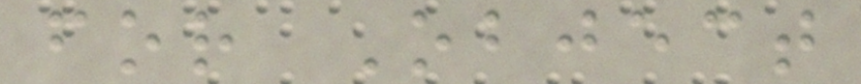for Object
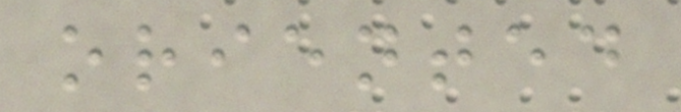oriented
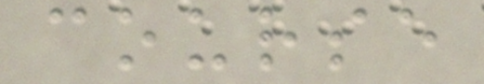course
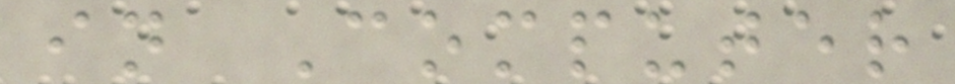in Computer
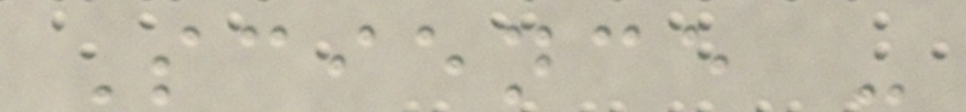Science -
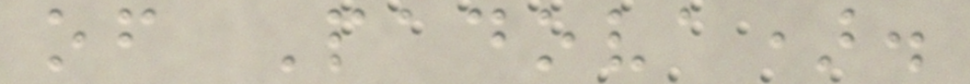of Padova).
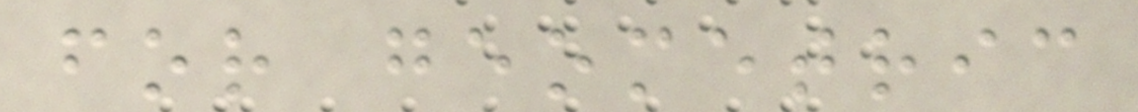for geometric
